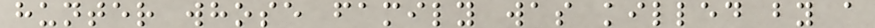hunter whose family was killed by a
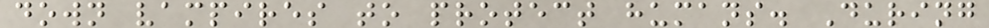down vampires to protect humans. During
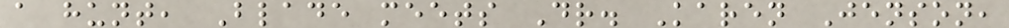a hunt, Blade meets Dr. Karen Jenson,
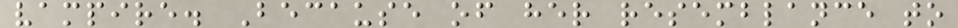vampire. Because of her resemblance to
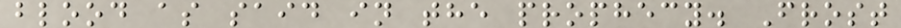blood as said in the prophecy. Frost
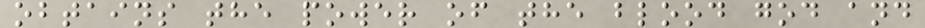obtains the power of the blood god and
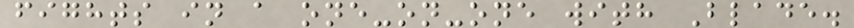fights in a one-on-one with Blade.
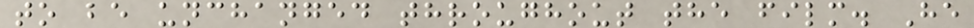to be unchanged throughout the film. He
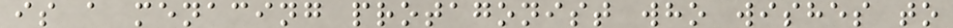is a menacing protagonist who wishes to
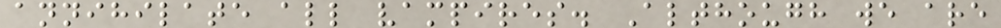annihilate all vampires. Although we are
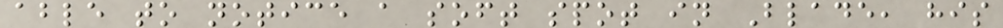able to notice a soft spot in Blade, his
